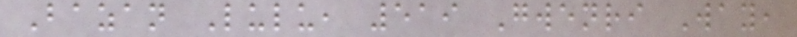Bazan Lulu, 519 Gwenri Way,
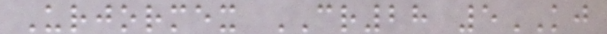Urjormex CR28 5KJ
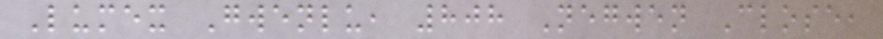Lumex Gwenlu, 808 Negwen Close,
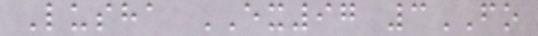Lusha EX97 3FO
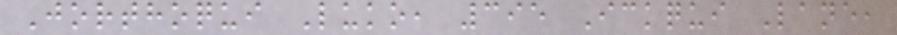Jorthoqui Luko, 395 Ickqui Lane,
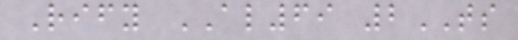Rify AL69 2TS
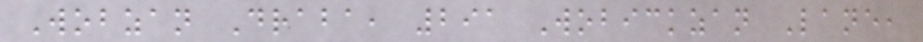Wobzan Draba, 291 Wobickzan Lane,
